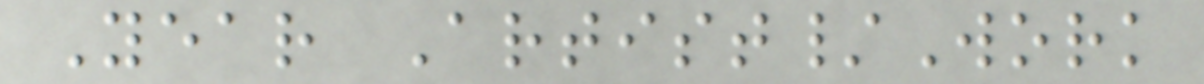Year Artist/Work
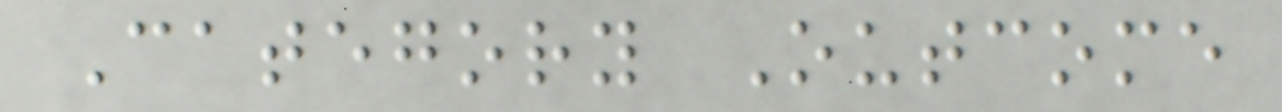Category Outcome
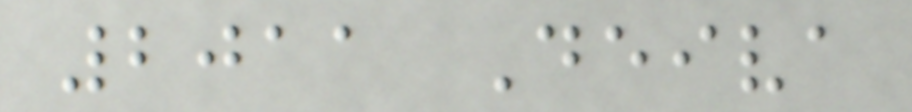2011 Deiva
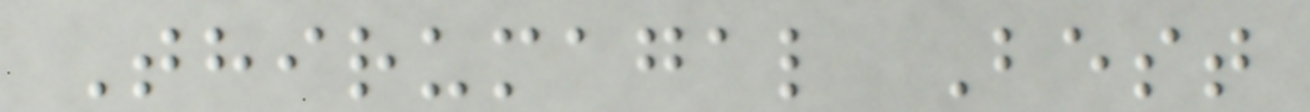Thirumagal Best
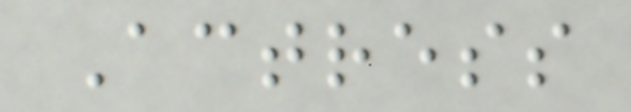Actress
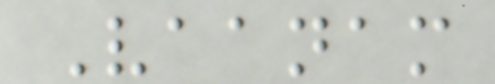Vaanam
